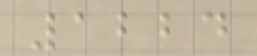1224
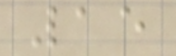15
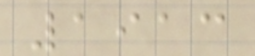1913
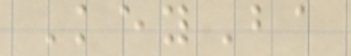KeyBa
